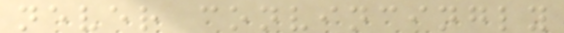never convincingly
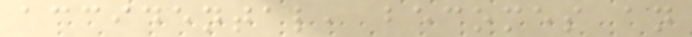accidental, becomes an
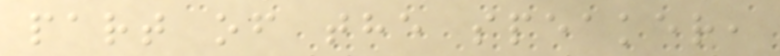part of the speaker,
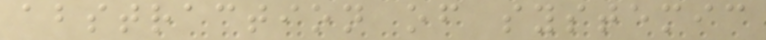abstraction of systemic
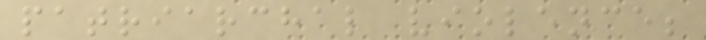patriarchal violence;
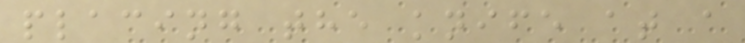placing the knife at a
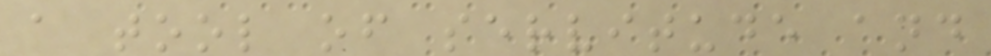a tool of servitude and
